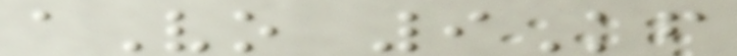aVo 9Kf
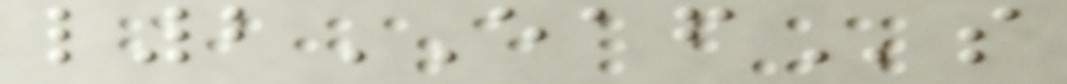l2EAFs
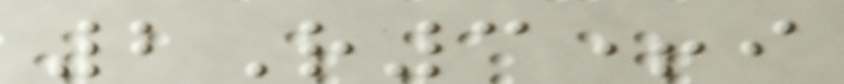2R3+i
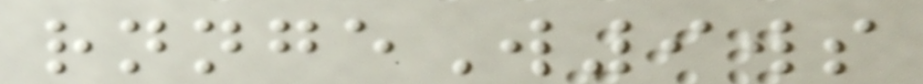rnngeW9ws
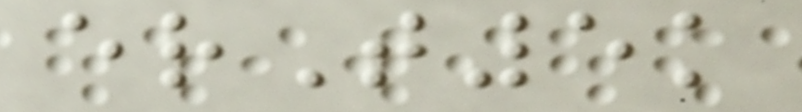erT5k
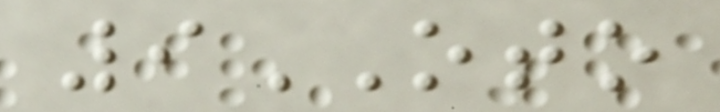9OTO
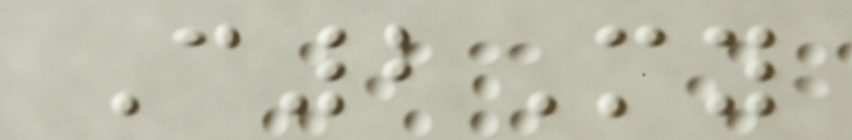C2My
